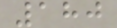180
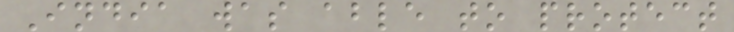India was able to protect
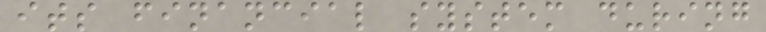its financial system during
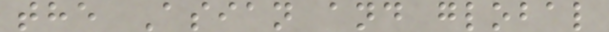the Asian and global
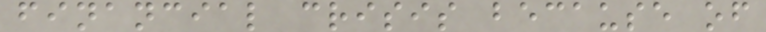financial crisis because of
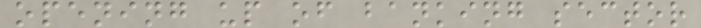opening up of banking sector
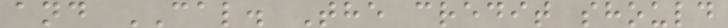and CAL. The credit should
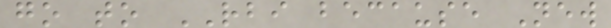go to RBI because New
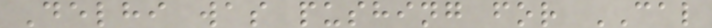Delhi was pushing for CAL
